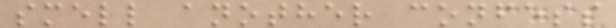smell another confess
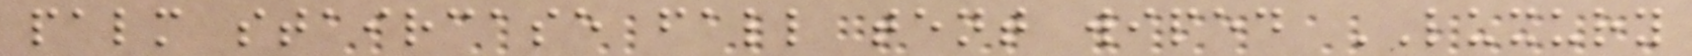palm staircase fall tent wiped LUXURY
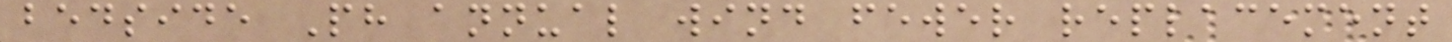bedside Ph annual wind fewer replacement
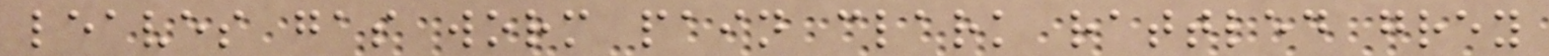leaves gas worm pain clark rattled grey
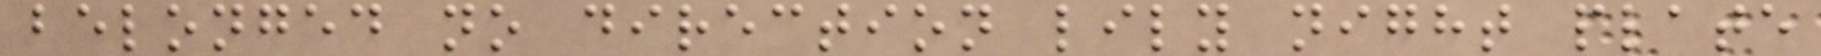belonged no direction lily night plate
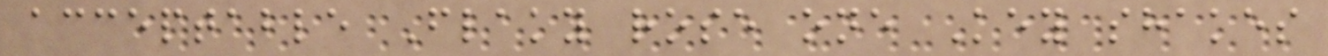acceptable Flaky rose one Key shakes
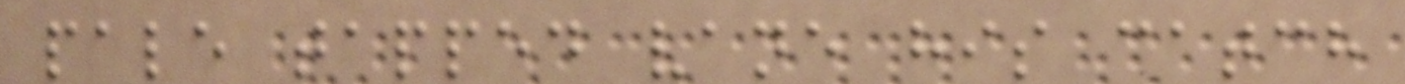pale tapped vane his catch
